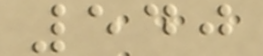540
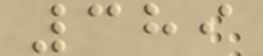389
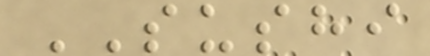SUSHI
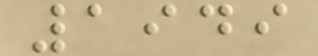1949
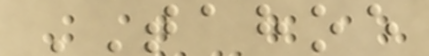TAHOE
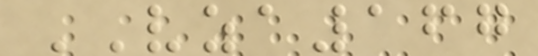VZA167
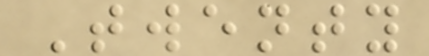Twenty
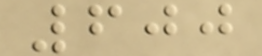600
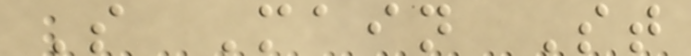S Main St
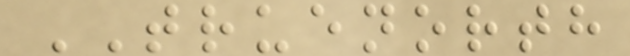TRUENORTH
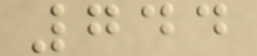744
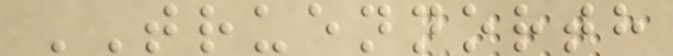TRUENNORTH
